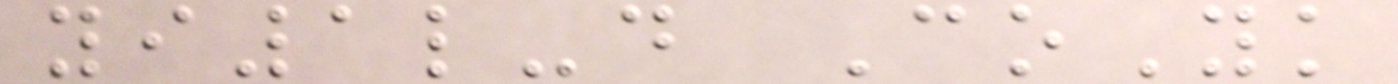yi1l-d CoYk
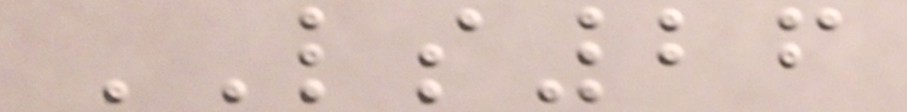LS26
